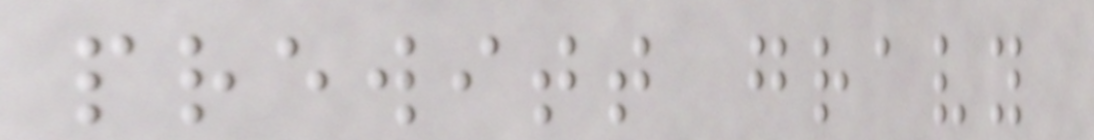prewitt gravy
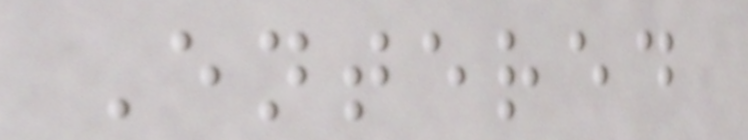Entered
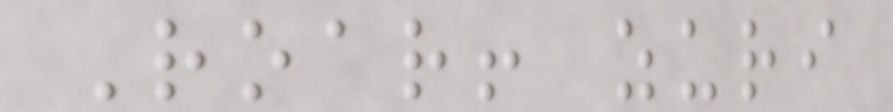Roar! zuri
